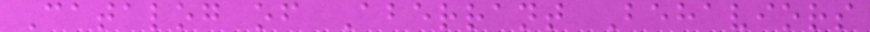Catalog of Aberrant Behaviors
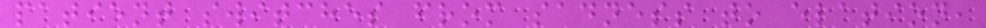patient switches from sadness to elation,
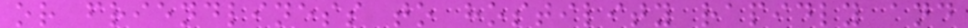or friendliness to hostility rapidly and
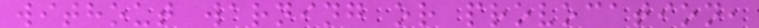without warning or provocation,
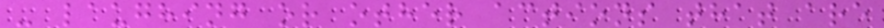- laughing or other actions that are
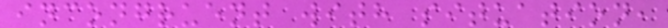incongruent with situation,
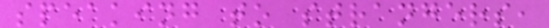speaking to strangers,
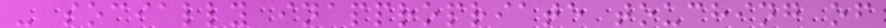- socially inappropriate touching of
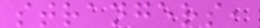strangers,
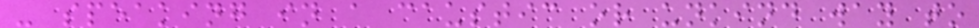- speaking in a caustic or unkind way to
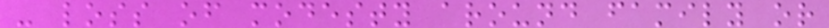- loss of modesty around family or
